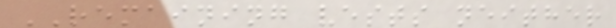REMAINING vests neither
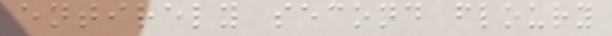entirely second floury
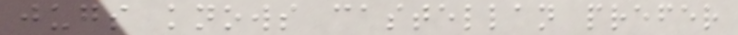jugs knows castellan prefer
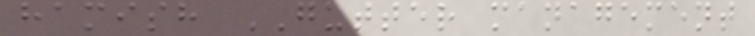hamish GUTTER management
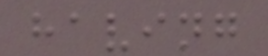having
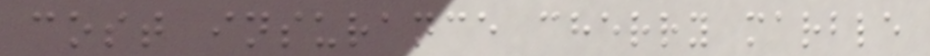cost insurance cherry marble
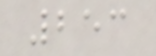253
